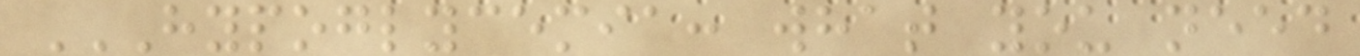HYPOGLYCEMIA: WHAT YOU NEED
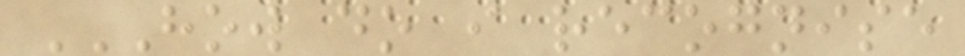HOW DO I RECOGNISE
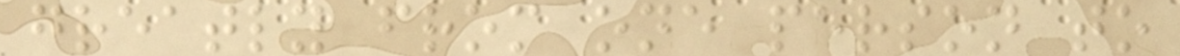greatly from one person to
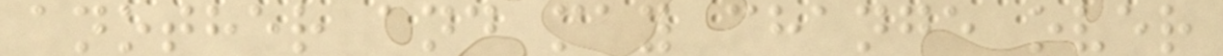another and may change over
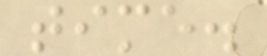time.
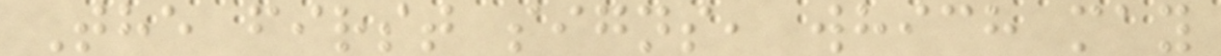The first signs, which may
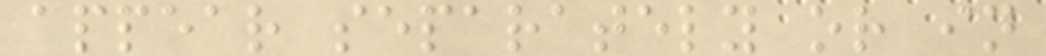appear separately or in
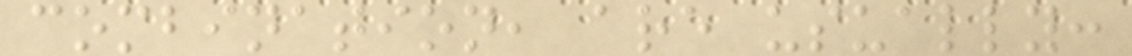combination, are usually:
